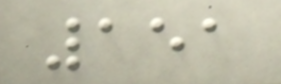151
